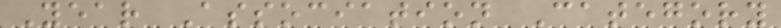Year Association Category
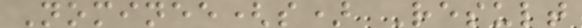Nominee(s) Result
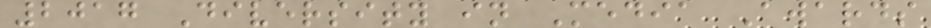2017 Diversity in Media Awards
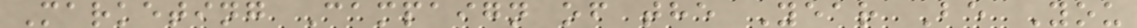Marketing Campaign of the Year Be You
